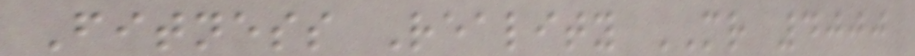Fitness Reality MR 4000
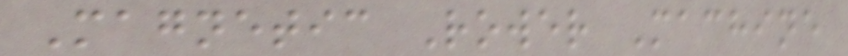Magnetic Rower Machine
